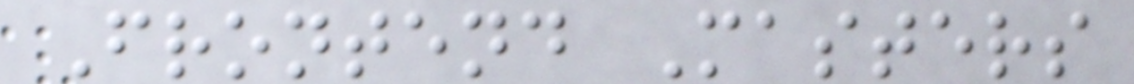Frontend Masters
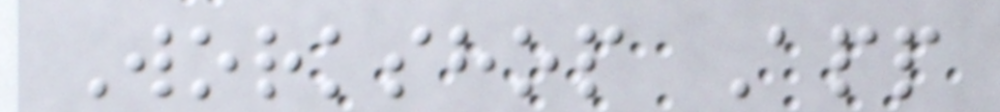Workshop App
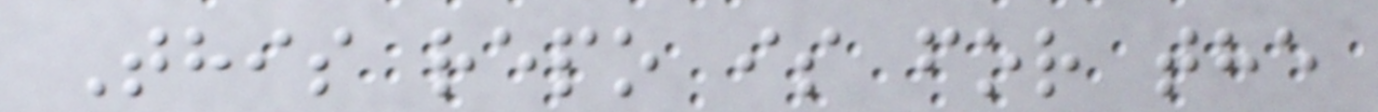This repo is for the
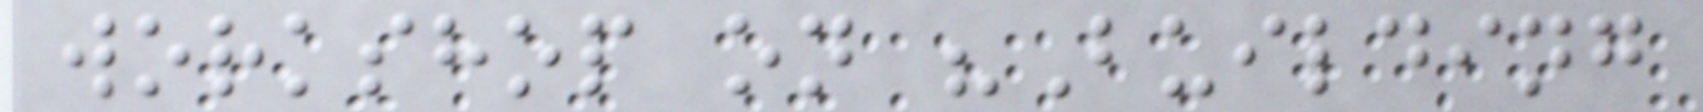workshop on "Building
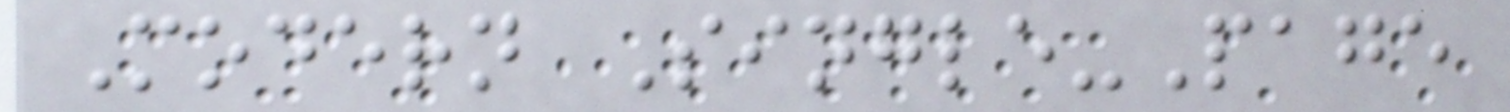Modern Single-Page
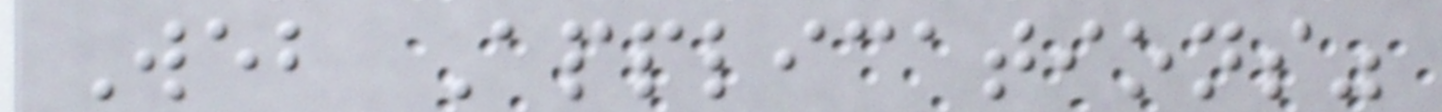Web Applications"
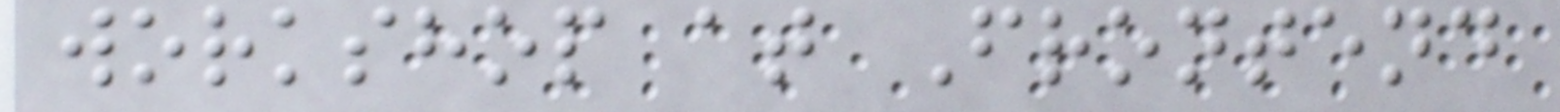workshop at Frontend
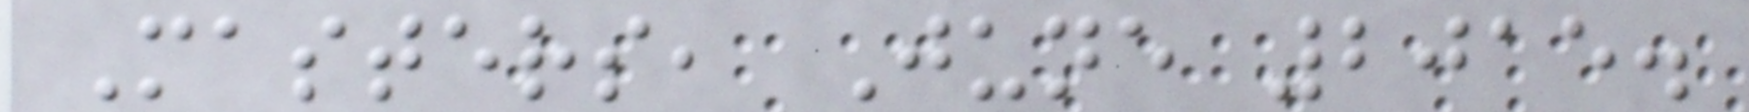Masters, June 2015.
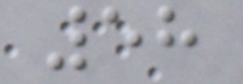58
